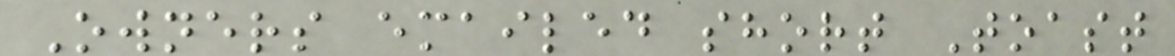Owners emailed short Toast
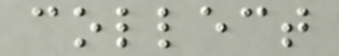collect
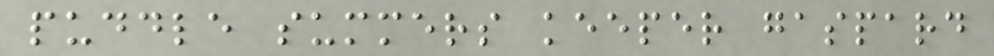puddle summers keeper gaspard
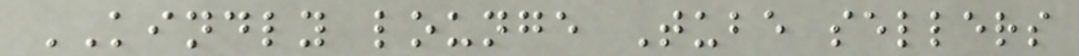KINDLY lounge Tube sellers
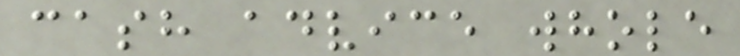cash advice whole
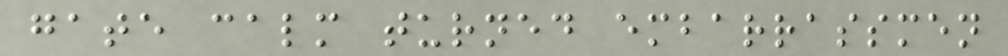gate calm turned embarrassmen
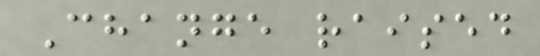Change raised
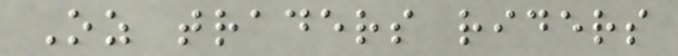Oz traders riders
